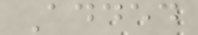Added
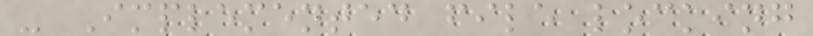- Implemented file locking
